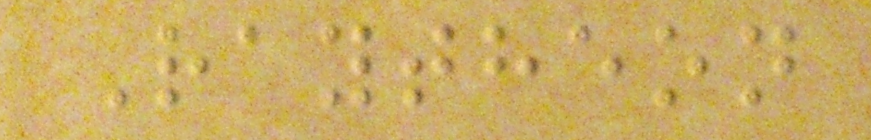Raytheon
